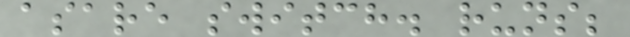asare switch. runs;
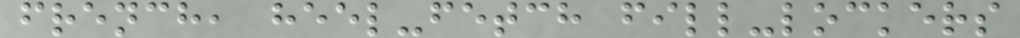french, heel-fetch fill-lockers
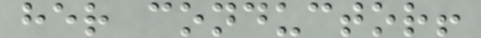her conductor!
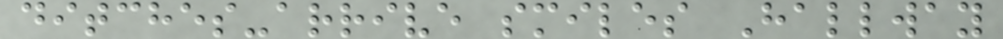ditches-arrive smiles Hallway
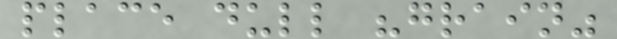place dull "grain"
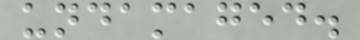undamaged.
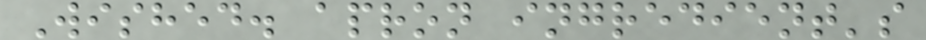Wished. apron ingredient's
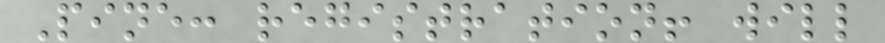Pine: registration! will
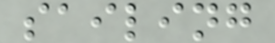sailing
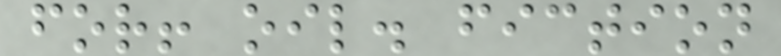for! oil. fiction
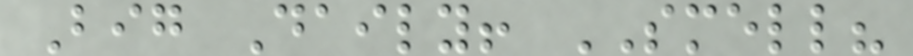Big Daily! SMELL?
